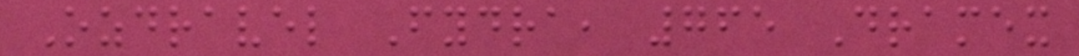Ozdravel Fydra, 765 Dramex
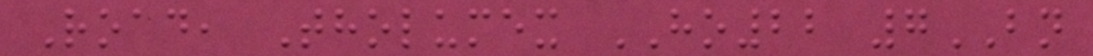Road, Tholumex HO22 7BN
